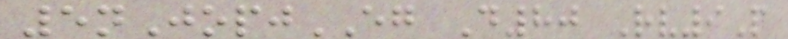5nJopjEG D80 Rv9P
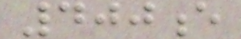400e
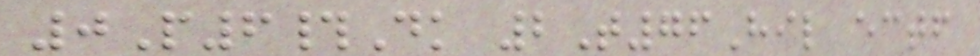0P6#Dk 2T76Hil ectf
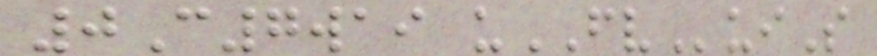0C7wai uFVuiS
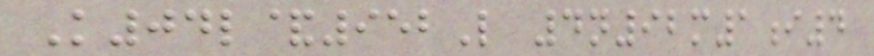K04l&952L 4n92m1i4
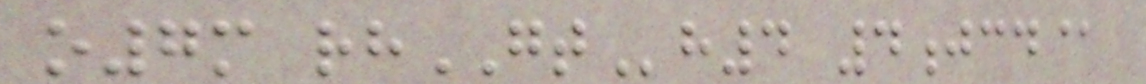o7m rhGTh4 4jcd@
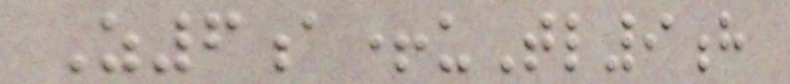Z6a+uTl9h
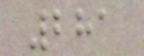281
